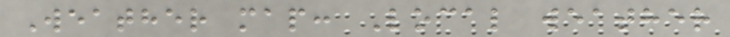Weather map: Local weather
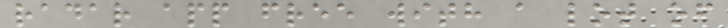radar app free with a lot of
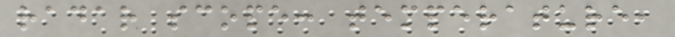radar scope: temperature,
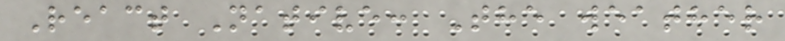React Native: The weather
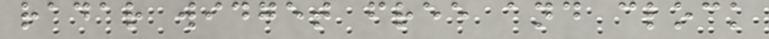radar widget free and clock
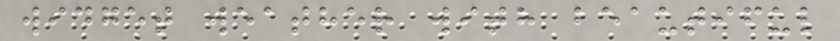widget weather with beautiful
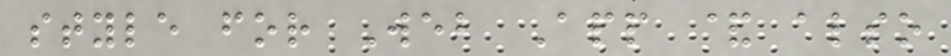style for Web App & also
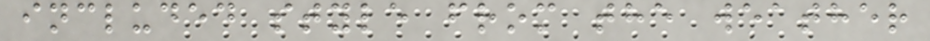included style from the weather
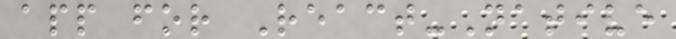app for React-Native
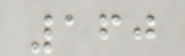160
